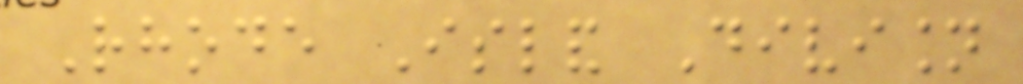Rhode Island Division
